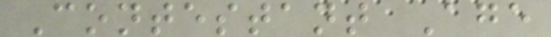Contestant Age
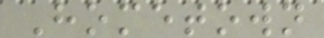Hometown
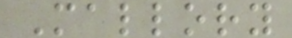Mallory
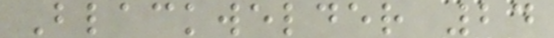Blackwelder 24
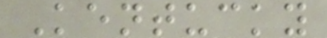Kentucky
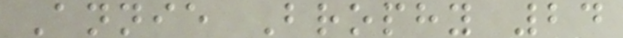Annie Brophy 24
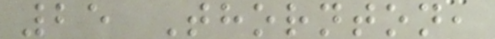25 Thornton,
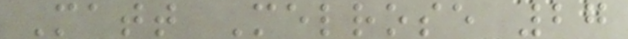Matt Melrose 27
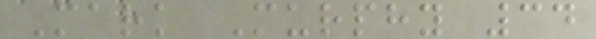Mark Murphy 34
